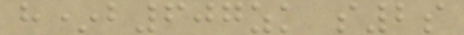h*b607zk s2s
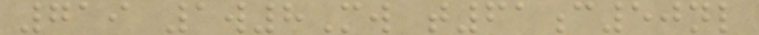719 1w8Mw t61c50nl
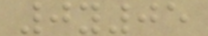0y05
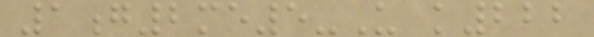1g2me5-U k222
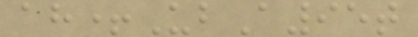ah+UbA95t
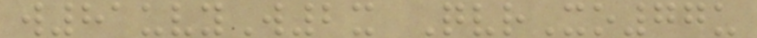w81uvyW2x QvrXo77u
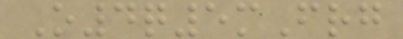O4q5mFrg
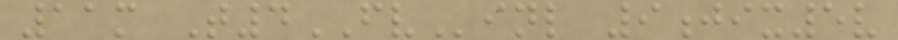11m T4FVinl 9jix5v
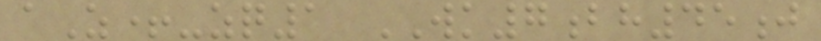aZ+-zq1 WK7bh45j
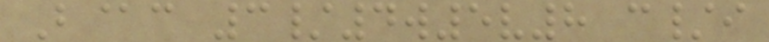B@c 3/4w5v8 c/i
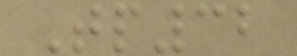Tp32
